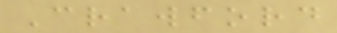Crawford
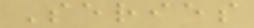Series
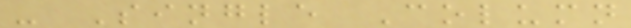- Single Column
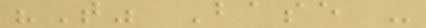"T" Base -
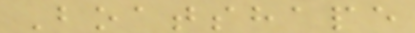Boatshape
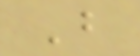B
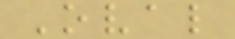Oval
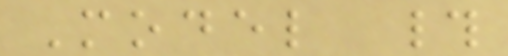Model #
